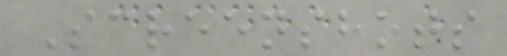Screenshots
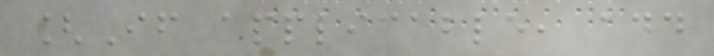[If applicable, add
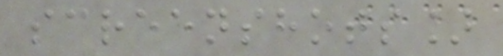screenshots]
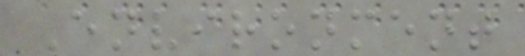Environment
